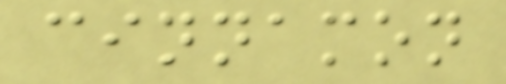cinnamon
